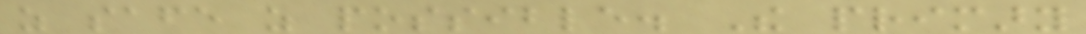as safe as possible. The primary
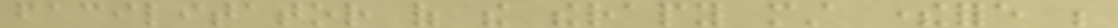facilitator of the therapy must therefore be
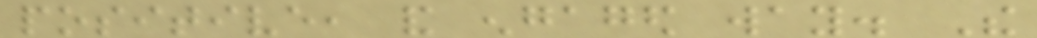positive, and engaged way. The
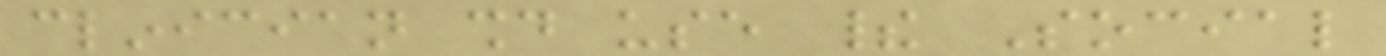clinician should use their Social
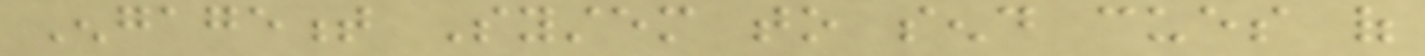Engagement System to send cues of
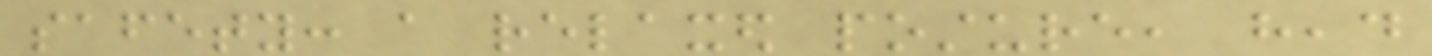safety: a relaxed posture, head
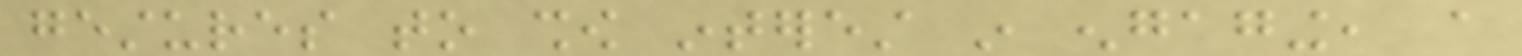gestures to show interest in engaging, a
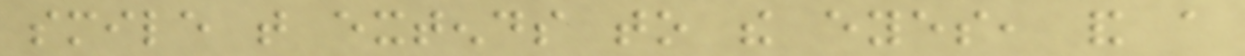smile that extends to the eyes, and a
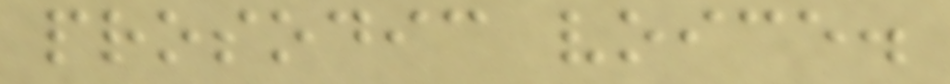prosodic voice.
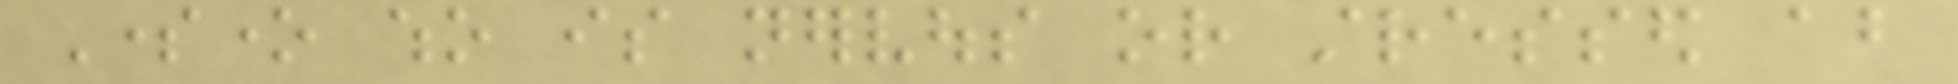Someone who is nervous or stressed about
